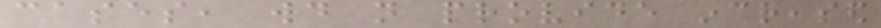cases, would not provide increased
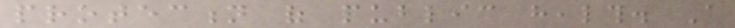protection of public health. A
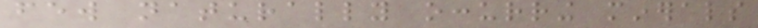few naturally occurring minerals
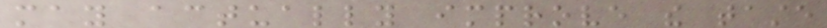may actually improve the taste
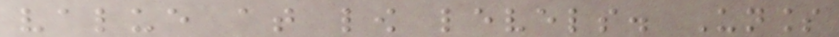value at low levels. Unless
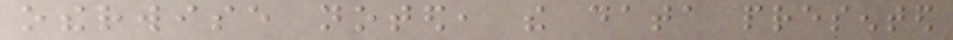otherwise noted, the data presented
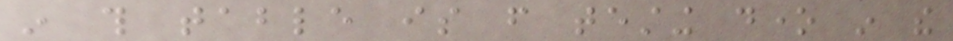in this table is from testing done in the
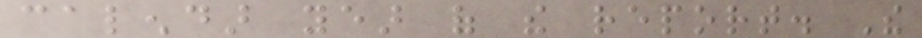calendar year of the report. The
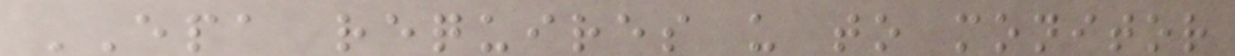EPA requires us to monitor
